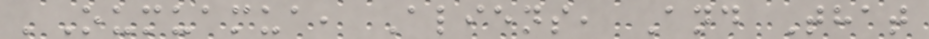'Oumuamua, Aliens, And That
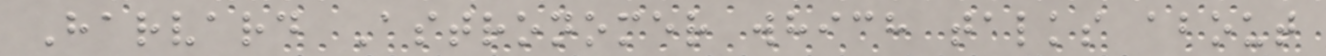Harvard Astronomer which talks about
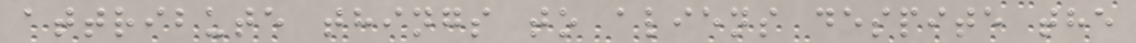attribute things to aliens despite the
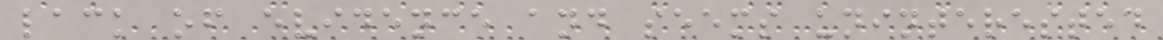lack of evidence and seems uninterested
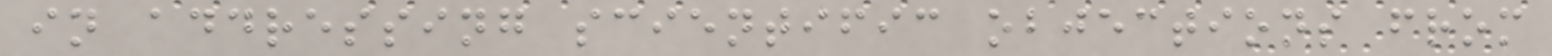in addressing scientific objections from
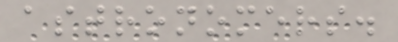astronomers.
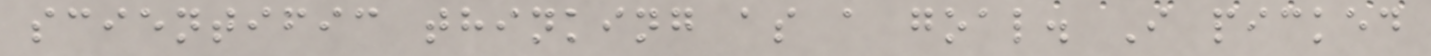scientific thinking as a goal. I picked
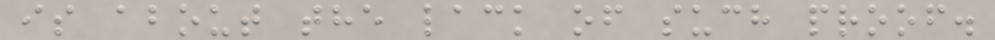is about the lack of such proof.
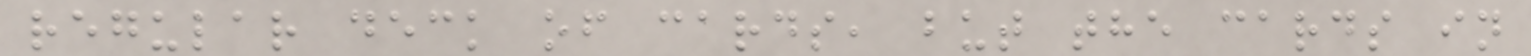regular deck of cards, but the cards in
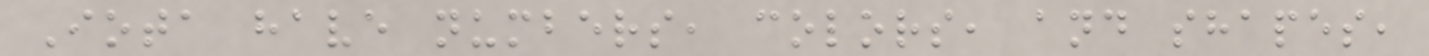Iota have numbers, colors, and shapes,
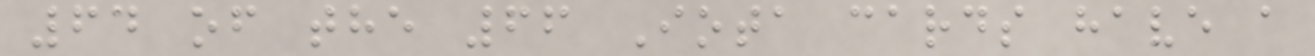64 of the 66 Iota cards have a
